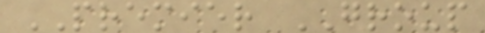PREMIER GROUP
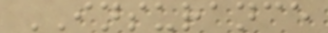INSURANCE
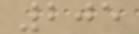205
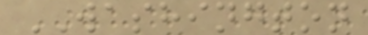WASHINGTON
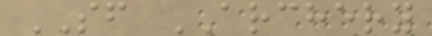SF ARCHERY
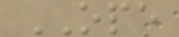OPE
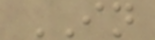IN
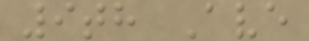9th Ave
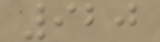920
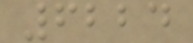6224
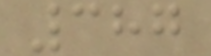387
